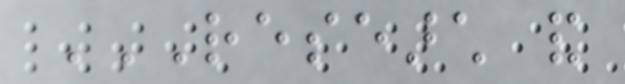RESEARCH AND
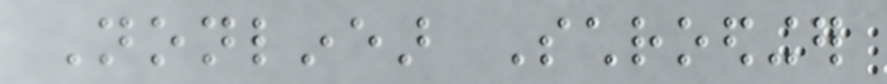Nonlinear Schroedinger
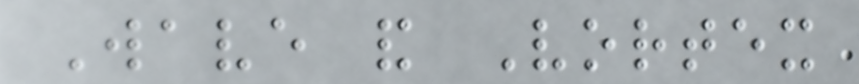Wave and Vortex
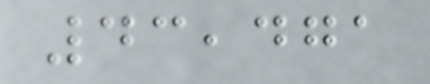43,471
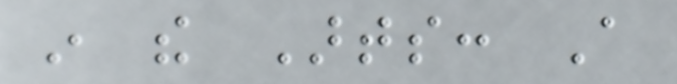in the Arts: A
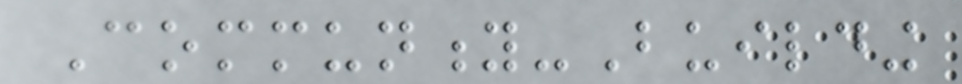Community-Building
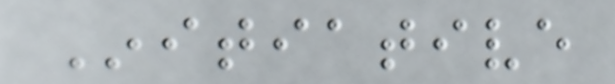Initiative
